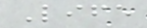Life
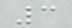3
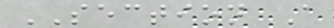SECTION A
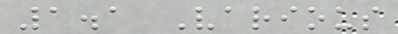1.1 Various
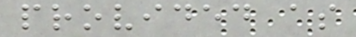provided as
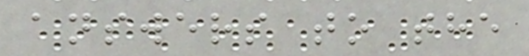answers to the
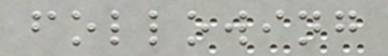following
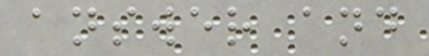answer and
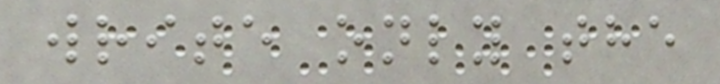write only the
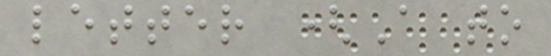letter (A to
